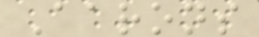Aarons
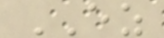EZ
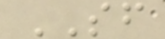SF
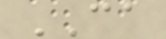CA
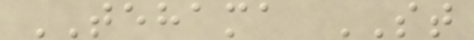TEHAMA ST
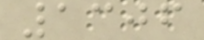1306
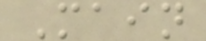Main
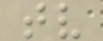tv
